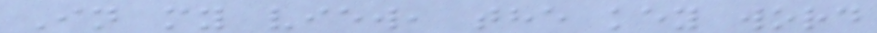In my view, the key word
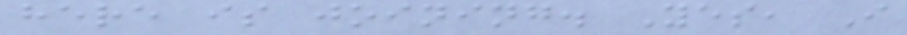here is joining. Yes, I
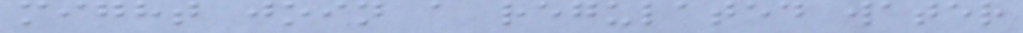might join a regulated water
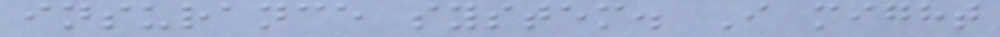insurance system. I might
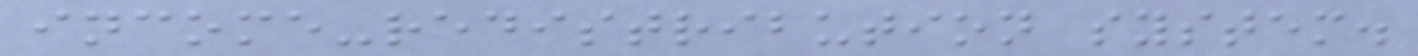income-redistribution system.
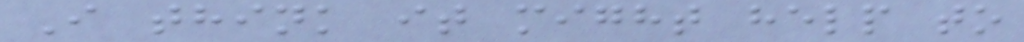I think it might help to
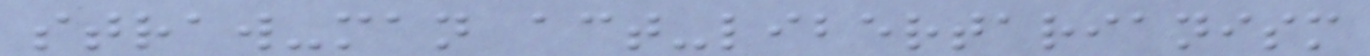straw-man act-libertarianism
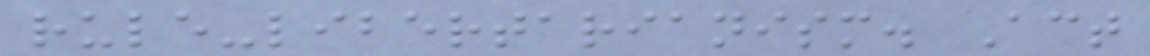rule-libertarianism. Act
